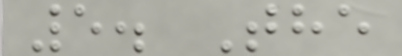5. The
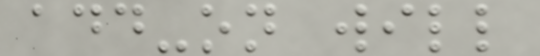add-on will
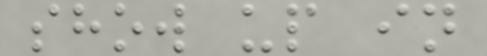show up in
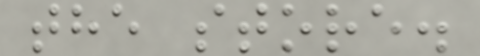the store.
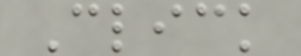Click
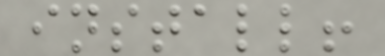install!
